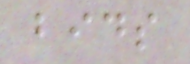bids
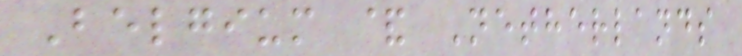Belgium & Netherlands
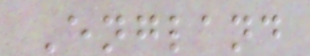England
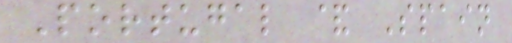Portugal & Spain
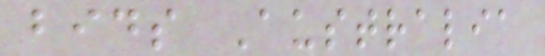bids Australia
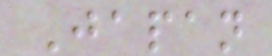Japan
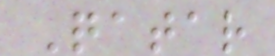Qatar
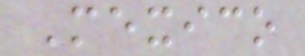Mexico
